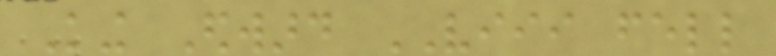King Edward VIII fell
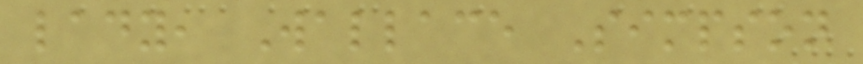lady, Wallace Simpson
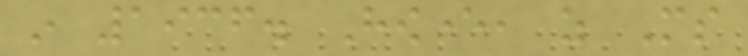in 1936. However, as Ms
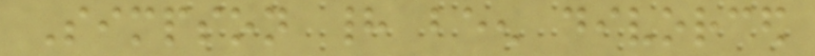Simpson had been divorced
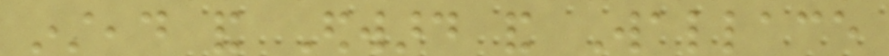instead and Edward and Wallace
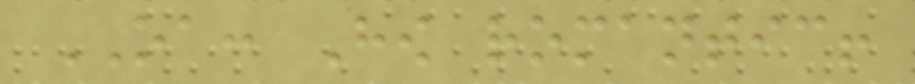OA: How romantic!
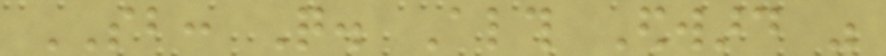SB: Quite. Although Edward was
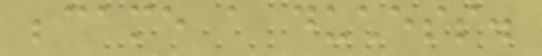became a duchess.
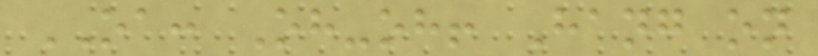OA: Oh-oh! Hang on
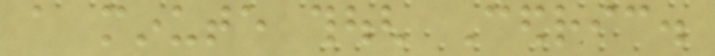a minute though Cedric.
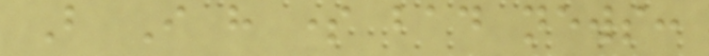But I have some bad news:
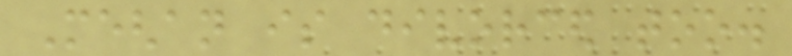Meghan is divorced too.
